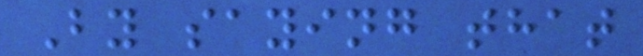By saying that
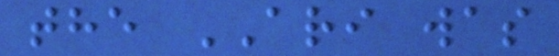the ARI was
